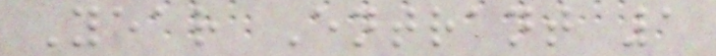Year Entrant 1
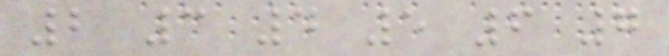2 3 4 5 6 7
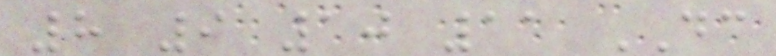8 9 10 11 DC
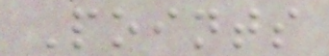Points
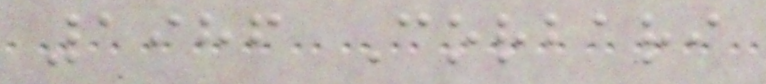1986 Corbari
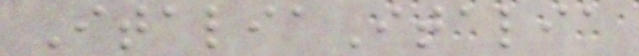ItaliaItalia
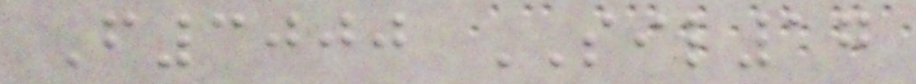F3000 SIL17
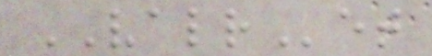VALRet
